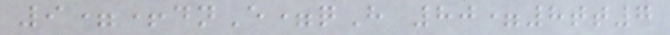9=+dnE=qH 80=8tt7
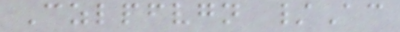Czlpfvgn /Ac
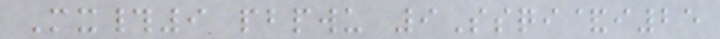Mx#9 pbpwu 9Ssqi&i25
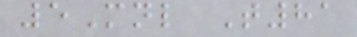5Mnl T81
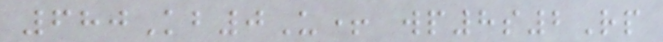680Kb0U+ wp8s2Rp
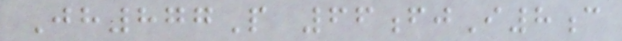Jh877P 66fjI8c
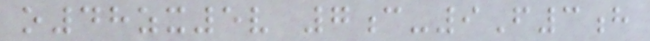o48zx5v 7c-9F3h
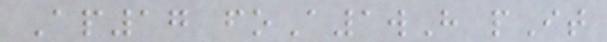Ap17 foA1wH pIt
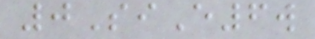0SiE6w
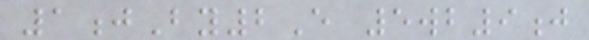1jBy2E 5wb9j
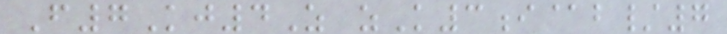F7Kj4Z zK3i@b/7
